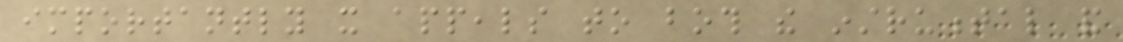importantly it appeals to both the instrumental and
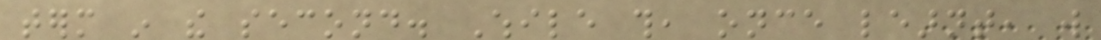term in the second. While this, once learnt, will
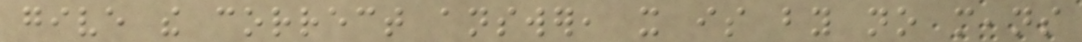give the correct answer, it is by no means
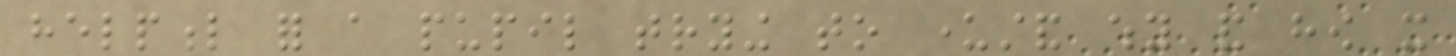helpful for a pupil trying to understand why and how it
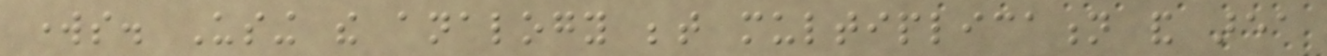works. Using the analogy between multiplication and area
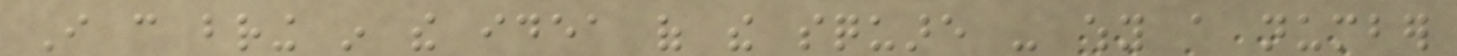I can bring in the idea of the square - why a number
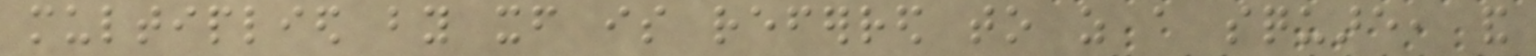multiplied by itself is referred to as a square, and
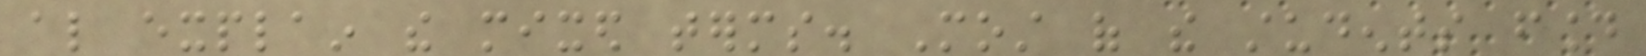also explain the mixed terms. Most of the students found
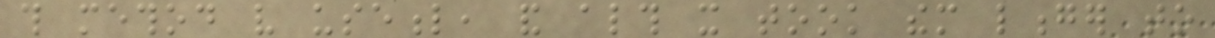this method very useful, and although it took them longer to
